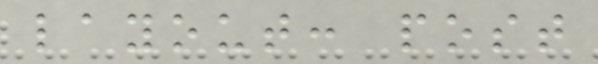layout: post
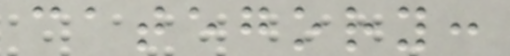category:
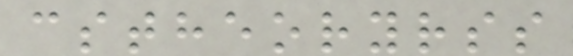cstheoryrss
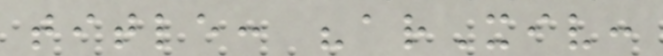title: "arXiv:
